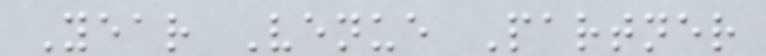Year Venue Partner
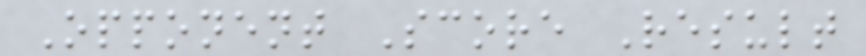Opponent Score Result
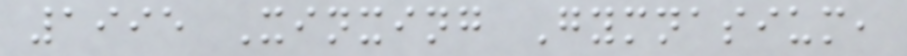1995 Xinxing Gymnasium,
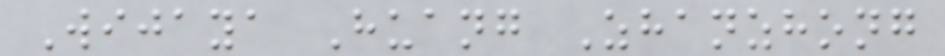Wijaya Huang Zhanzhong
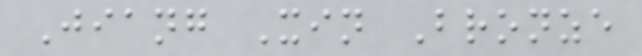Jiang Xin Bronze
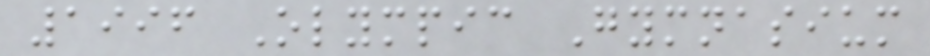1996 Olympic Gymnasium
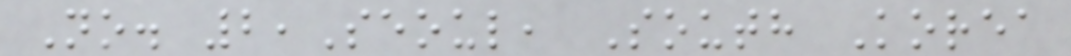No. 2,Seoul, South Korea
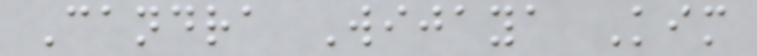Candra Wijaya Kim
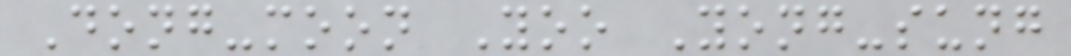Dong-moon Yoo Yong-sung
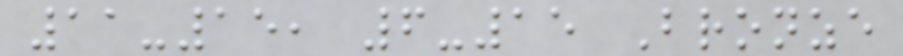11-15, 6-15 Bronze
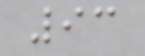93
